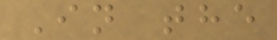In the
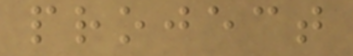project
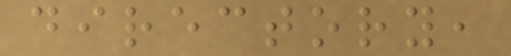directory,
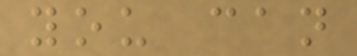you can
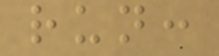run:
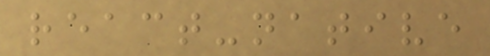react-native
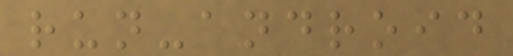run-android
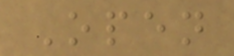Open
